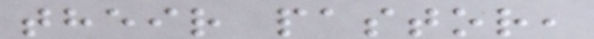their pastor,
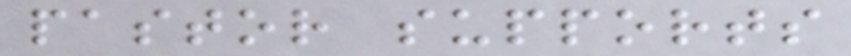pastor supports
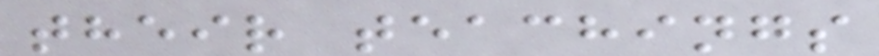their teachings
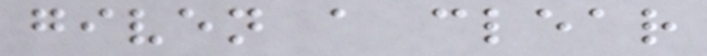given a clear
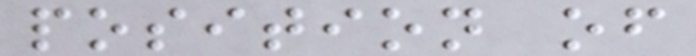position of
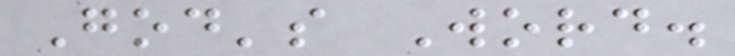God's Word.
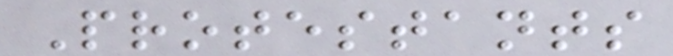Protestants
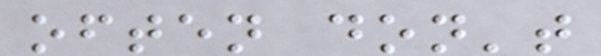often don't
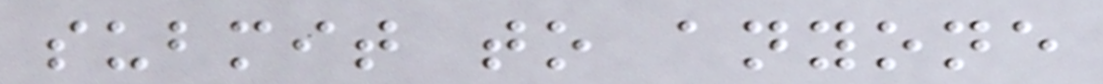submit to anyone
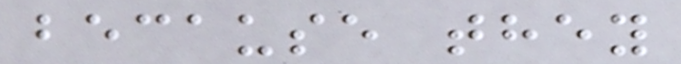because they
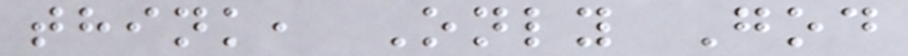think, Only God
